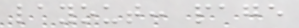layout: page
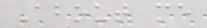About me
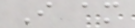I am
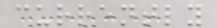currently
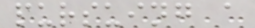pursuing a
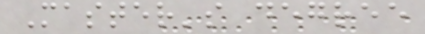Master's degree
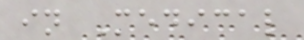in Medical
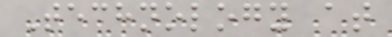Technology at
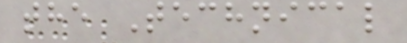the Technical
